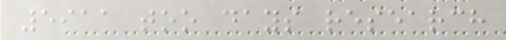5911 too days research
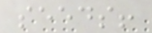seeds!
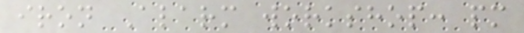iron Alarm workshop: pm
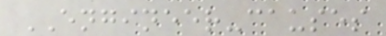ENGINEER-causes
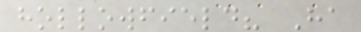hollowfield? Ha
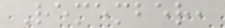Remember,
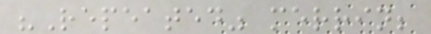"Repeated" merrin;
